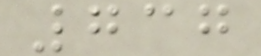737
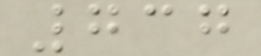737
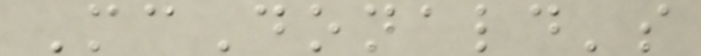McDonald's
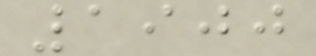1900
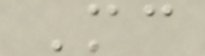Mc
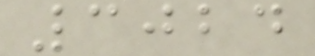3024
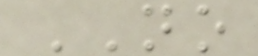NO
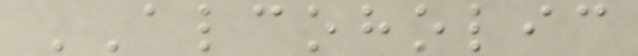ALCOHOLIC
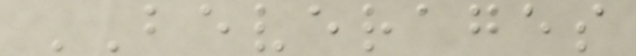BEVERAGES
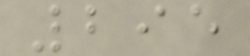295
